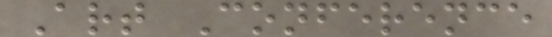Art Conference
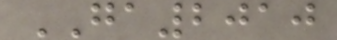GA2010
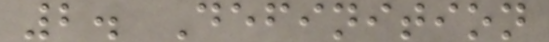2. Definition
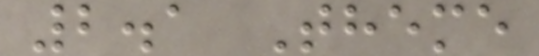2.1 Theme
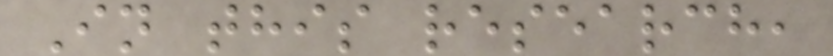In this research,
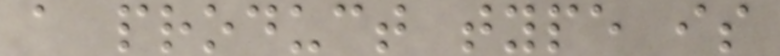a product type is
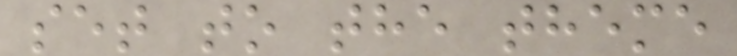set to the theme
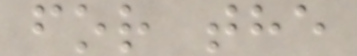for the
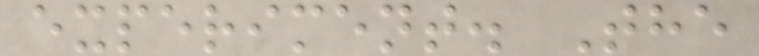experiment. The
